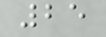25
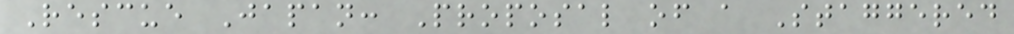Rescue Japan: Proposal of a Staggered
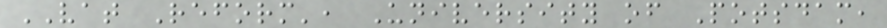VAT Reform', University of Potsdam,
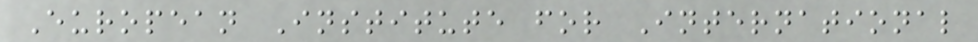European Institute for International
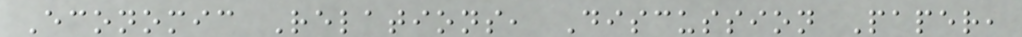Economic Relations, Discussion Paper,
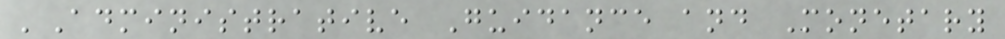'Administrative Guidance and Monetary
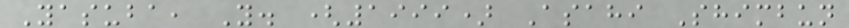Yasuba, Y. (1999) Asahi Shimbun
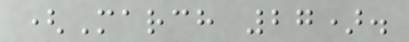(March 27).
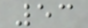53
